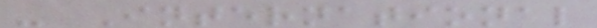- International
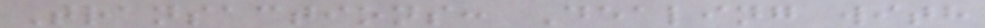Transactions: Dealing with
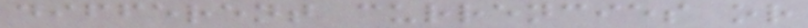different currencies or
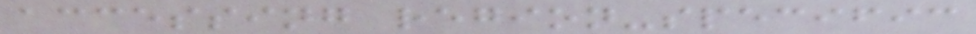accessing region-specific
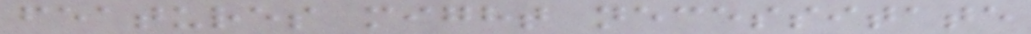features might necessitate
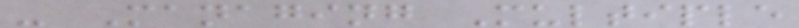- Managing Multiple
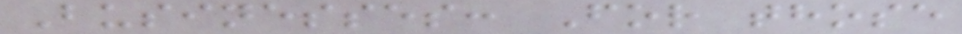Businesses: For those
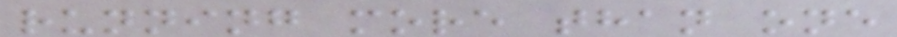running more than one
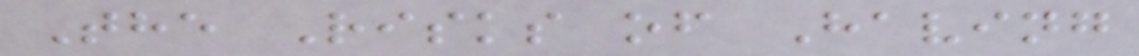The Risks of Having
